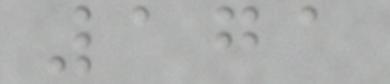171
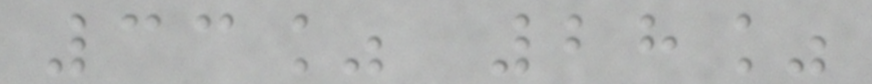33% 28%
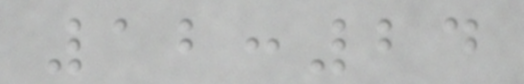12:24
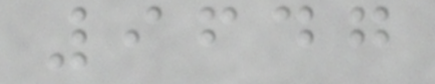9647
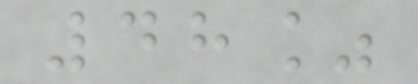48%
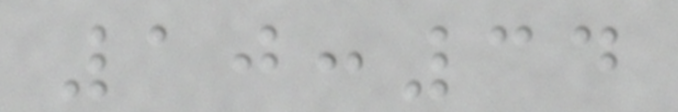10:34
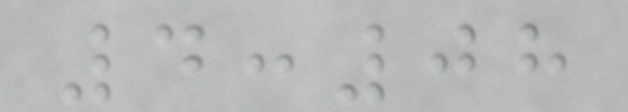4:08
